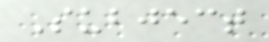Subject
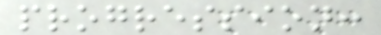progression:
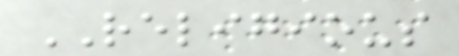RELIGIOUS
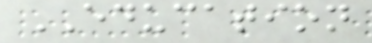EDUCATION
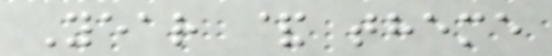Year & theme
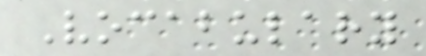Vocabulary
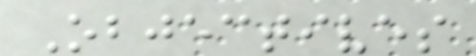Objectives
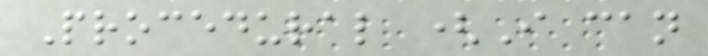Procedural (I can
